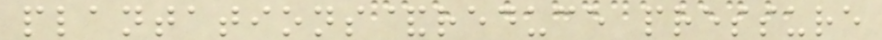plantations&reduce pressure
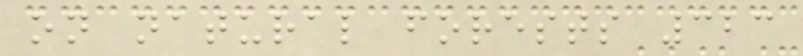on natural forests 323
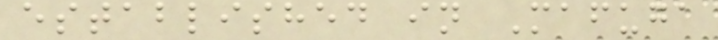established in Mafuga
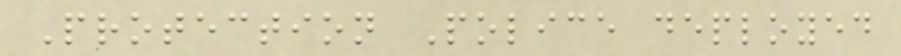Protection Police deployed
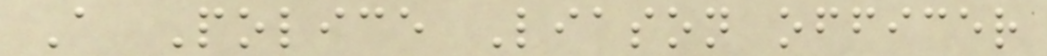A Police Liason officer
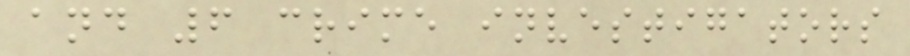and 6 crime investigators
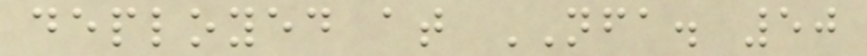deployed at NFA. 50
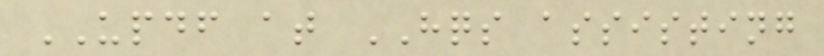UPDF at HQS assisting
